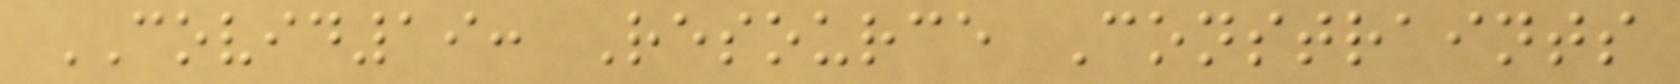COVID19: Resource Constraints
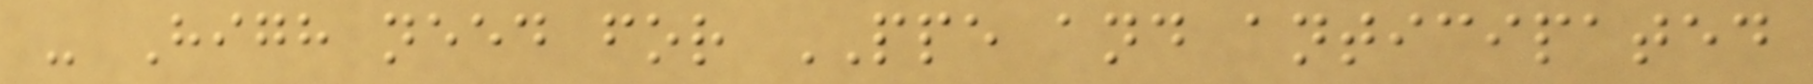- High need for PPE and anticipated
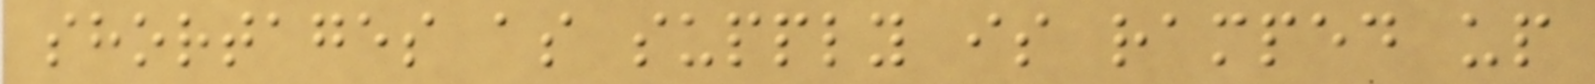shortages as supply is ramped up
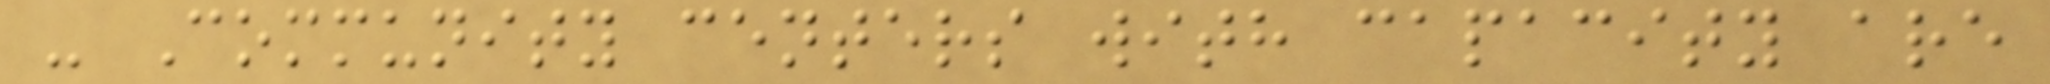- Community centers with capacity are
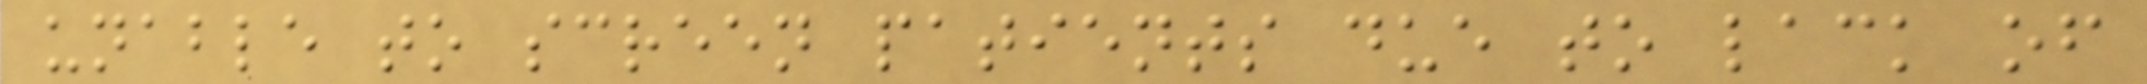unable to screen patients due to lack of
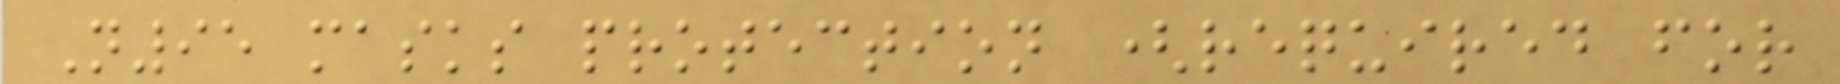N95 masks protection (required for
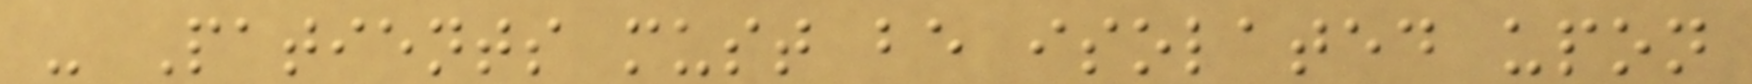- Patients must be isolated upon
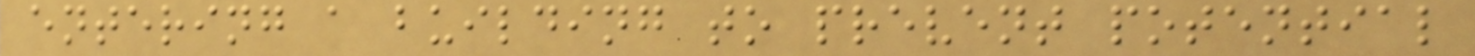entering a building to prevent potential
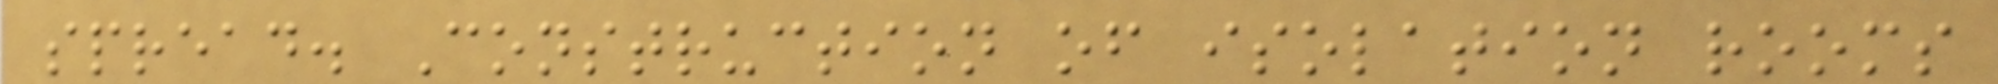spread. Construction of isolation rooms
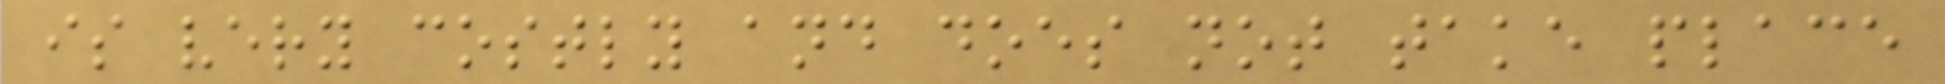is very costly and does not take place
